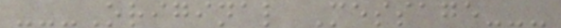---Original Message---
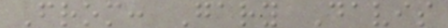From: Gary Davis
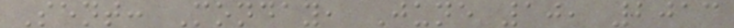Sent: Monday, June 10, 2013
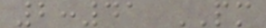2:41 PM
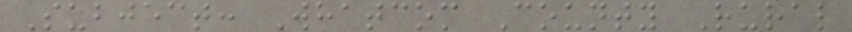Subject: Whatcom County Rural
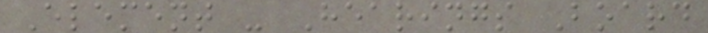Element - Hearings Board
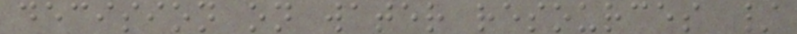decision on water resources /
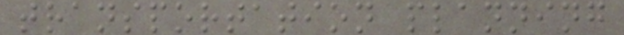transportation planning
